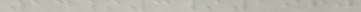14/3/1960
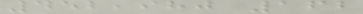452,980 162
